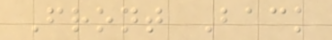Front Back
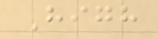High
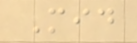Mid
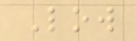Low
